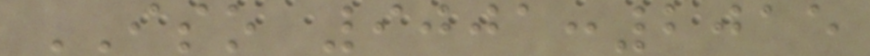ISO 9001:2015
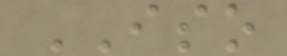ISO
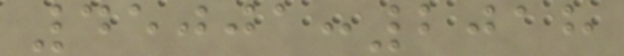45001:2018
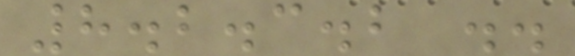8.2.3.2 ..
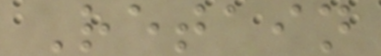Retain
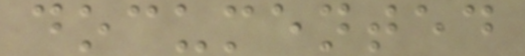documented
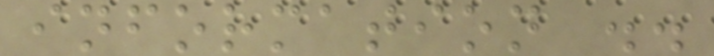information ..
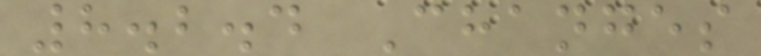8.2.4 Changes
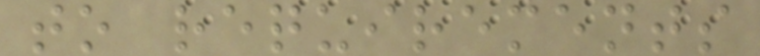to requirements
